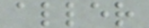aller
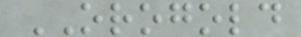OROGOLD
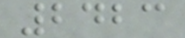2423
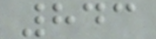843
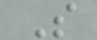S
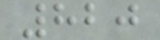820
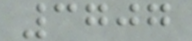3707
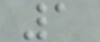1
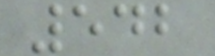542
